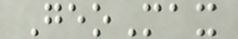GeoMax
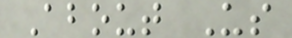About Us
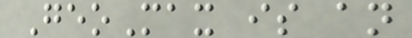GeoMax is an
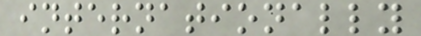internationally
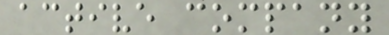active company
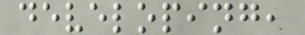developing,
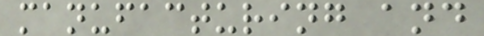manufacturing and
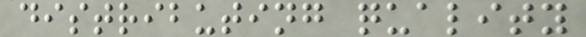distributing quality
